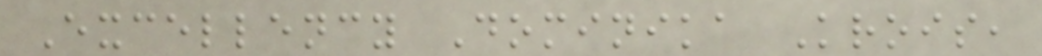Excellency Dominika Krois,
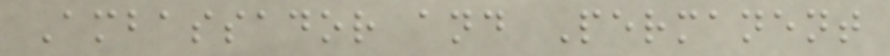Ambassador and Permanent
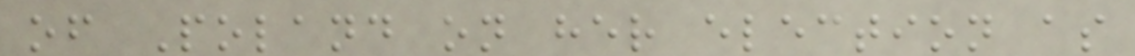of Poland on her election as
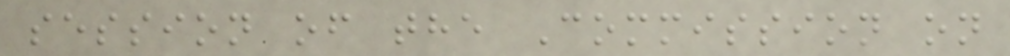session of the Commission on
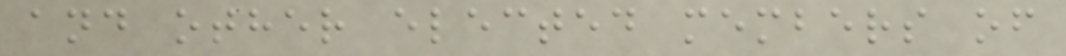and other elected members of
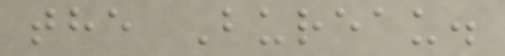the Bureau.
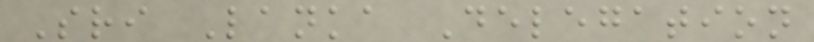Sri Lanka Delegation
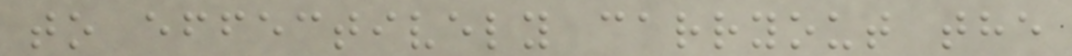to effectively carryout the
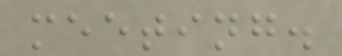meeting.
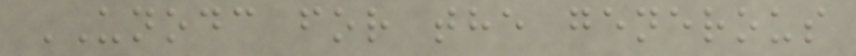UNODC for the generous
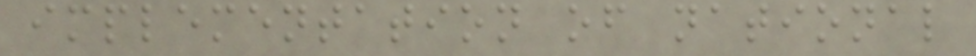implementation of national
